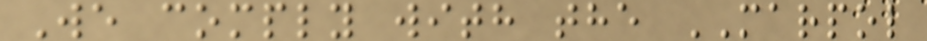We comply with the MARPOL
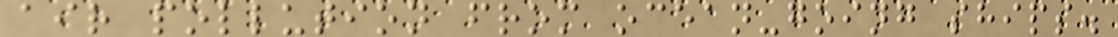air pollution from ocean-going ships.
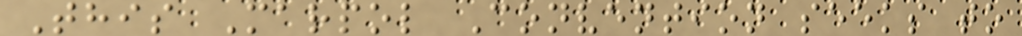This Marpol Convention seeks to
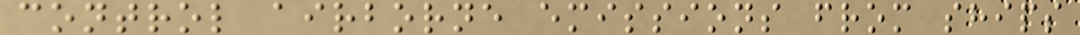control airborne emissions from ships
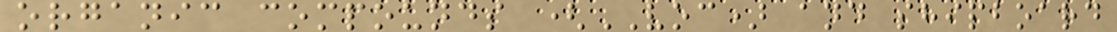organic compounds (VOC) and shipboard
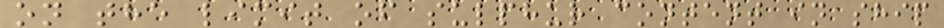on the limit of sulphur content in ship
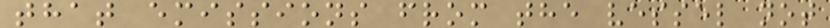that emissions from the vessel not
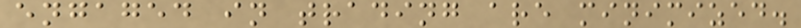engaged in trading are minimized.
